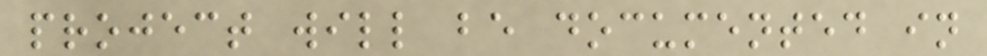project will be documented in
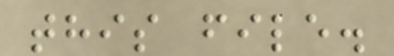this file.
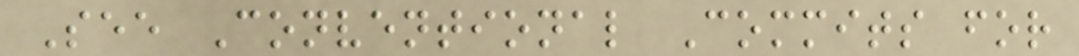See Conventional Commits for
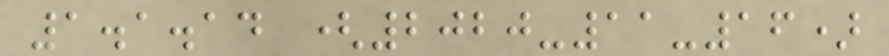1.1.14 (2020-11-16)
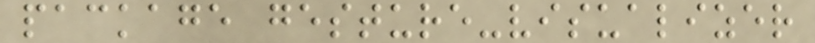package gesture-visualizer
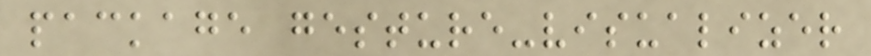package gesture-visualizer
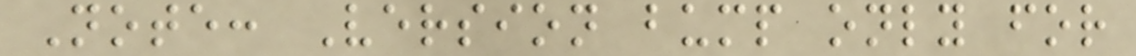Note: Version bump only for
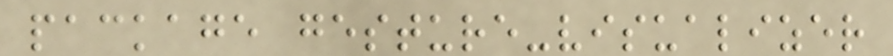package gesture-visualizer
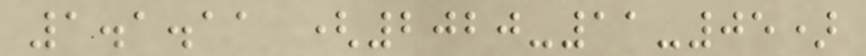1.1.11 (2020-11-05)
